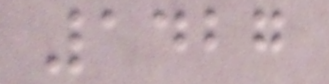1427
